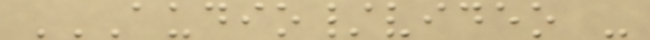AUDIO/VIDEO -
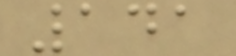141
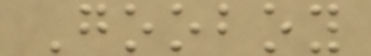Gooboy
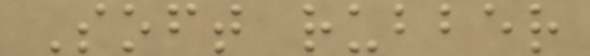Soft rubber
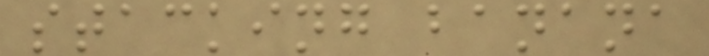stacking banana
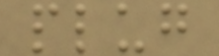plug
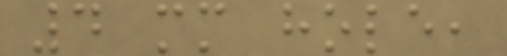4 mm hole,
